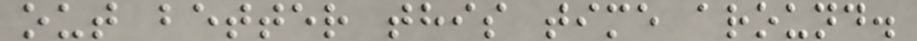out better this time around.
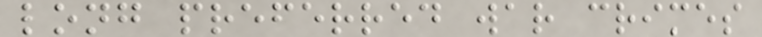long preferred war crimes
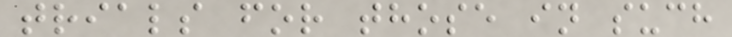trials for those in such
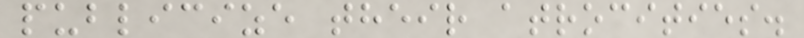publicize their atrocities.
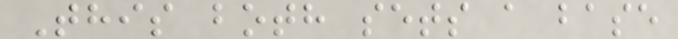This both sets a base
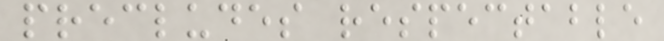precludes respectable
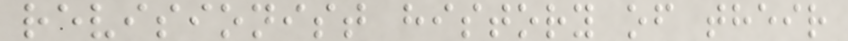revisionist history of their
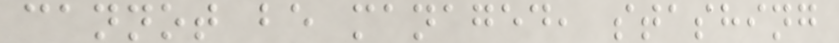cannot be managed, stashing
